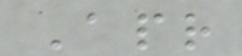Apr
